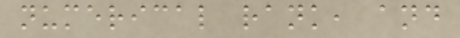numerical rank, and
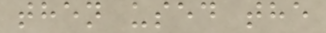then used the
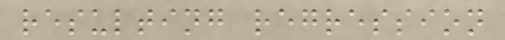resulting regression
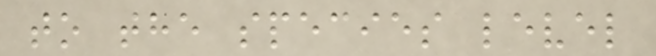to the species level
